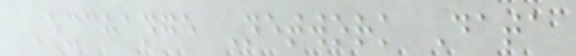Exchange Network Data
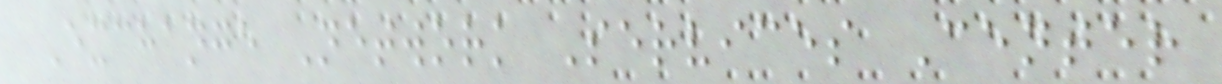Exchange Network Services Center
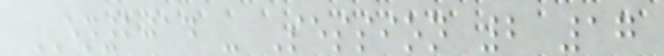EN2014 - Session 2 17
